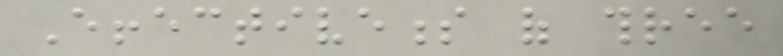Effectiveness of three
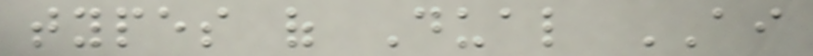types of Dual AI
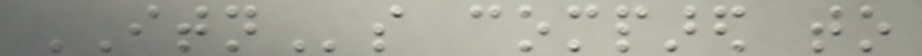ITNs compared to
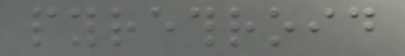pyrethroid
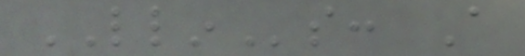LLINs: A
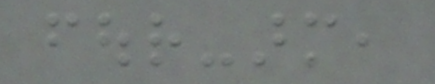four-arm,
